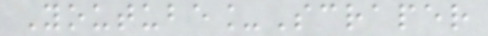Youtube_Scraper
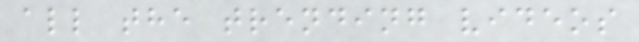all the trending videos
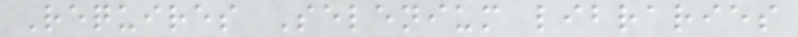Requires Selenium libraries
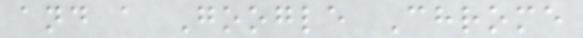and a Google Chrome
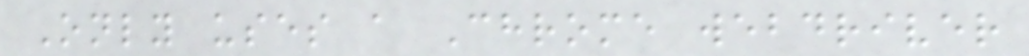Only uses a Chrome webdriver
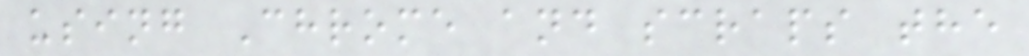using Chrome and scraps the
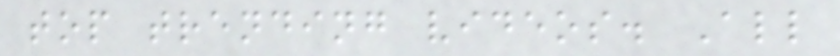top trending videos. All
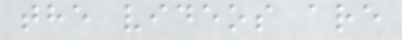the videos are
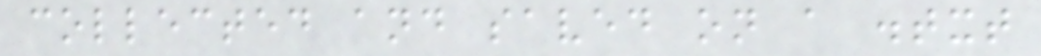collected and saved on a .txt
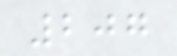207
